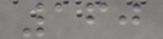160
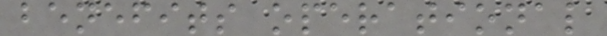benefits operational
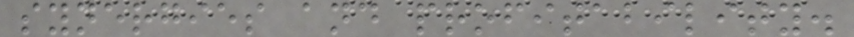synergies and profitability.
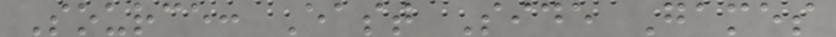Source: East Side Games
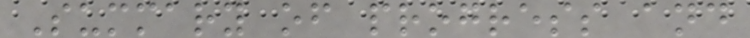Summary of progress and
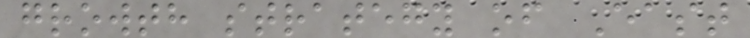growth strategy of East
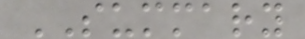SUMMARY
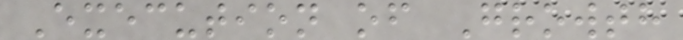Execution of Growth
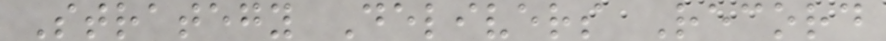Strategy Delivers Record
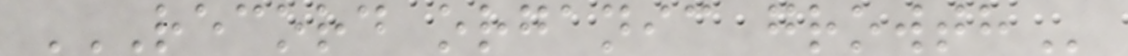RECORD ORGANIC GROWTH
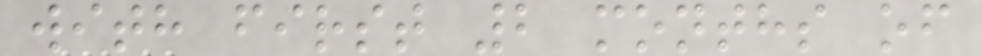with first 2 months of
